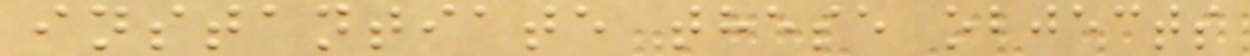instantiate these objects
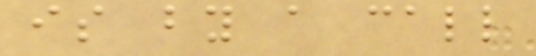is by a call
